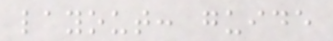layout: guide
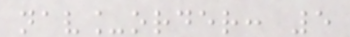nav_order: 5
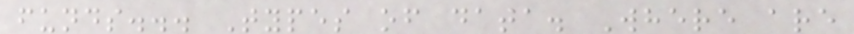funds... Types of data. Where are
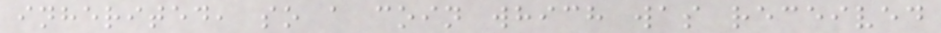inherited, so a coin which was received
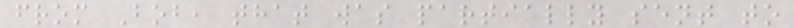from Bob, that was partially sent to
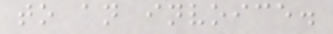to an invoice.
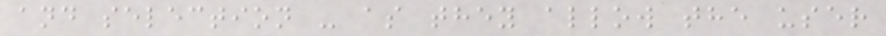and selection - as they allow the user
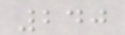240
